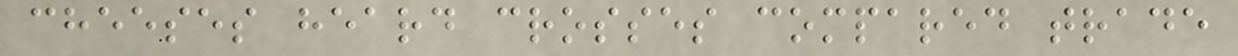cheeses heard crosses compared trade
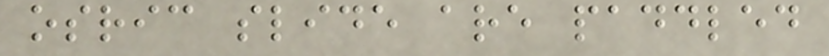osric slide are paddled
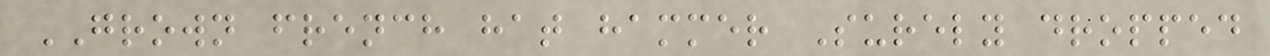GROWN french hat hammer Surely dropped
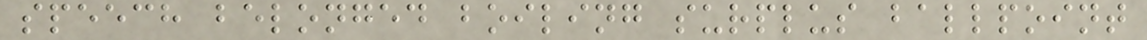speech belonged boiling surplus ballpoint
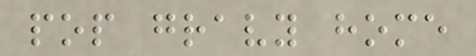pop gravy home
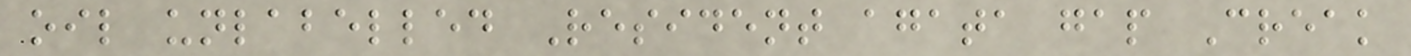oil unlabelled Resident agata gap Creak
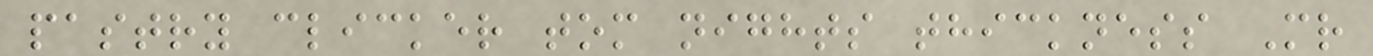pastry clicker tom nights thickness Mr
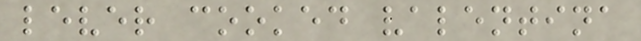lever cooked valentina
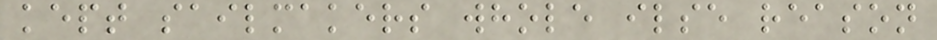kept sailmakers whole ilse reason
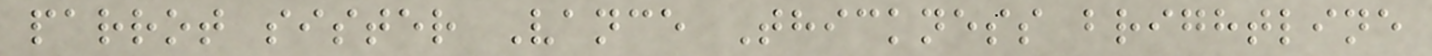parrot sister Vance Thickness brightline
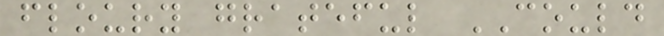floury grateful COULD
